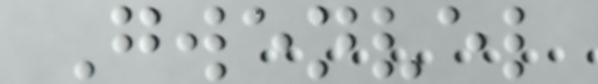Gwenvel
